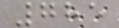785
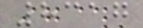8317
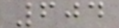604
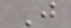J
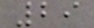29
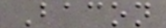Bacon
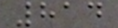814
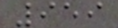959
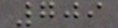709
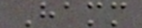Hamm
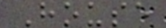House
